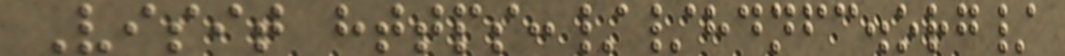Visit https://hdnfc.org/
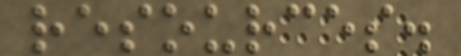resources.
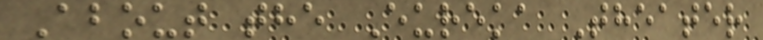About the Eureka Theater
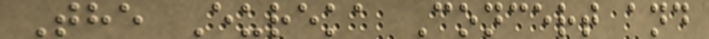The Eureka Concert and
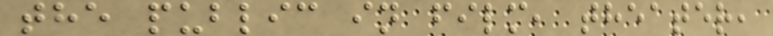the public in film, theater,
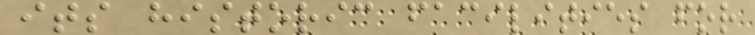its historic facilities for
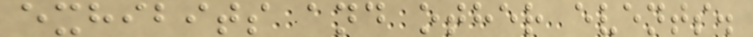exhibits and other events.
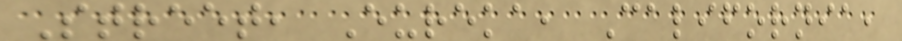Street, Eureka, California,
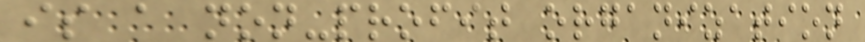is a non-profit organization
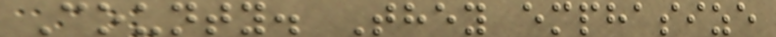County. They emphasize
